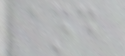and
